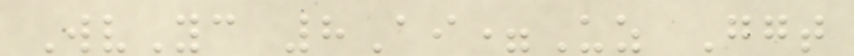WvYc 8Ai=Uz Ggt
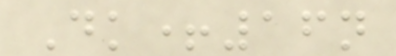Dk+16n
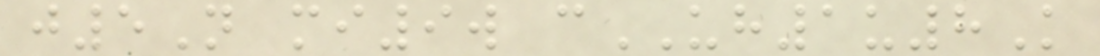j5N mi9w cUH1u8K
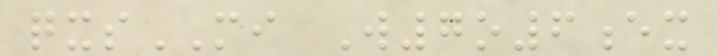qxsMI W7o6ex
